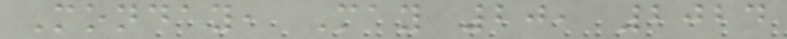Monday, May 20, 2024
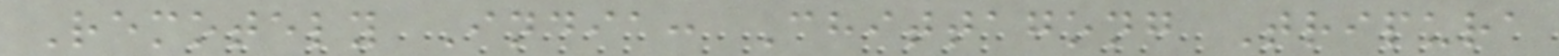Remotely India: Chittagong Tripura
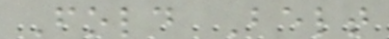Fold Belt
